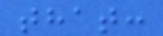that:
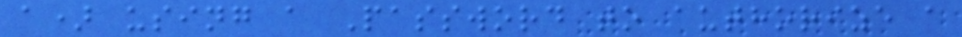a) using a Password to authorize a
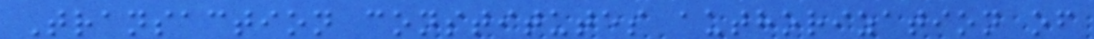Transaction constitutes authorization of
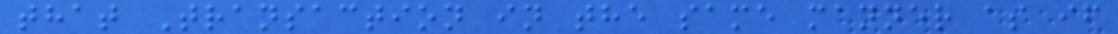that Transaction in the same manner as if
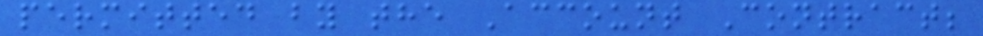permitted by the Account Contract;
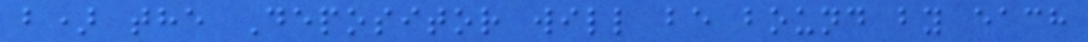b) the Depositor will be bound by each
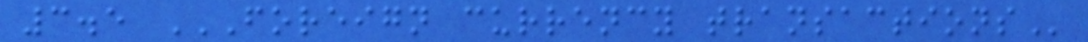3.5 FOREIGN CURRENCY TRANSACTIONS
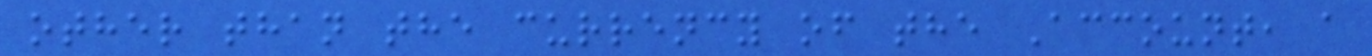other than the currency of the Account, a
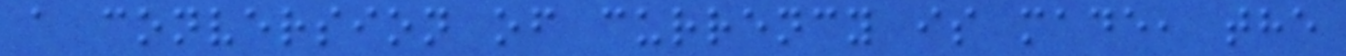a conversion of currency is made, the
